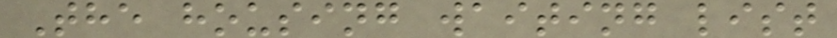The housing waiting list
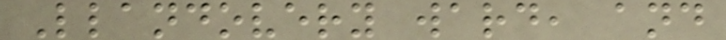Llandovery ward, and
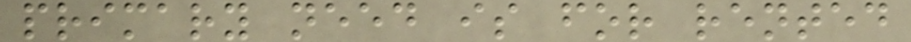primary need is for rented
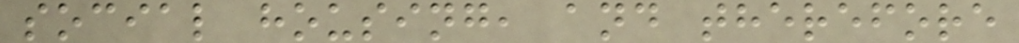social housing, and therefore
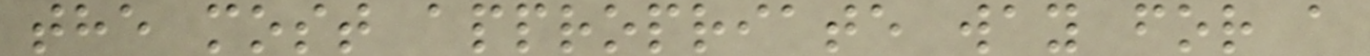the most appropriate way for a
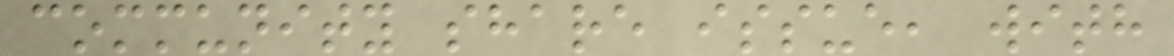community share issue, with
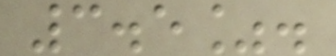3.5%.
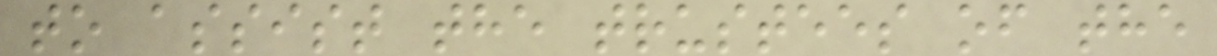to assist the trustees of the
